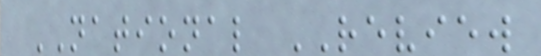NATIONAL REVIEW
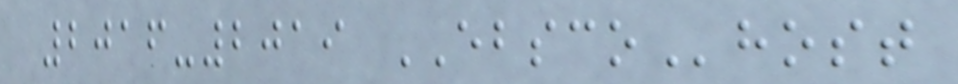2016-2019 EBSCOhost
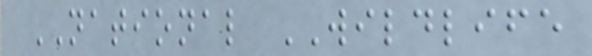NATIONAL WILDLIFE
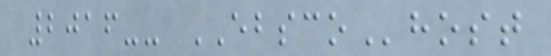2016-- EBSCOhost
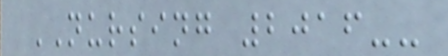NURSING 2016--
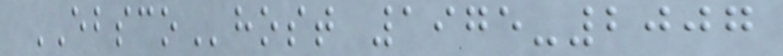EBSCOhost 1975-2007
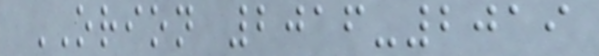ORION 2016-2019
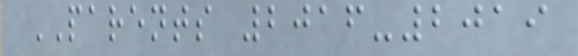PARENTS 2016-2019
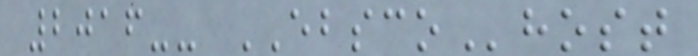2016-- EBSCOhost
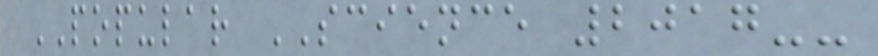POPULAR SCIENCE 2017--
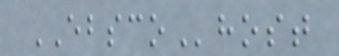EBSCOhost
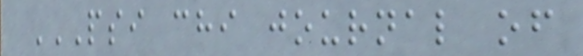PSI CHI JOURNAL OF
